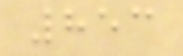853
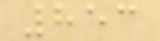853
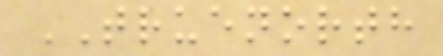TRUENORTH
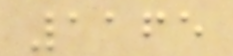1165
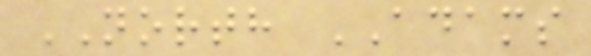NORTH ADAMS
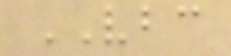VBC
